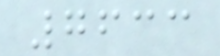7633
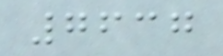7637
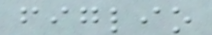figlio
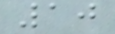10
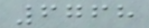6768
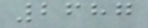2687
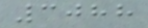3088
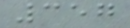357
